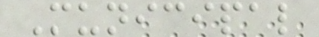Municipal
